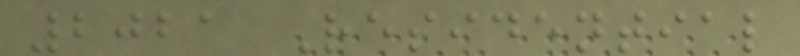2021 Residential
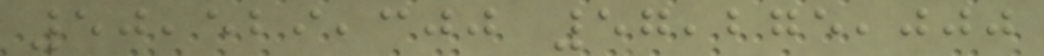50,529,300 57,275,000
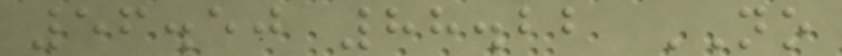56.50 88.22 NO
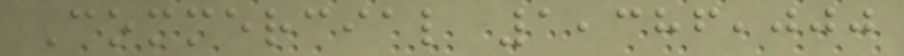Commercial 1,386,000
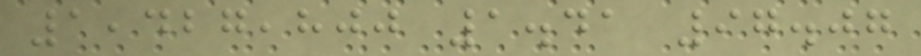1,427,800 1.41 97.07
